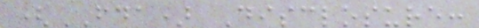(FDA) Disclosure:
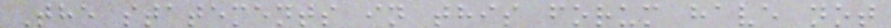The statements in this forum have not
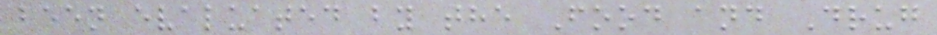been evaluated by the Food and Drug
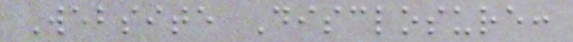Website Disclosure:
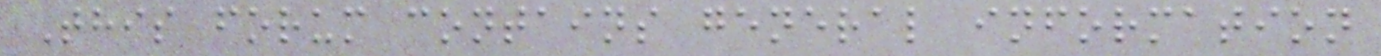This forum contains general information
